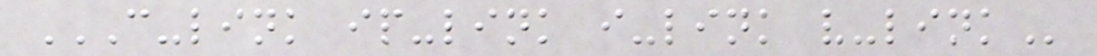C-LINK IP-LINK I-LINK V-LINK
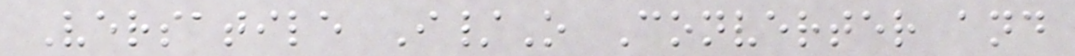Versatile I/O Converter and
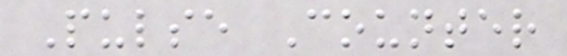Pulse Counter
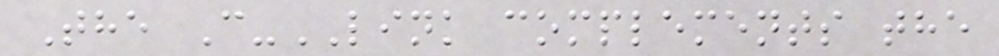The C-LINK complements the
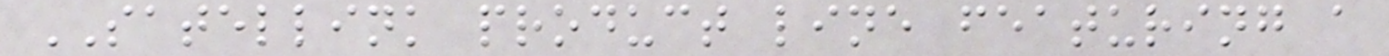SATELLINK product line featuring a
